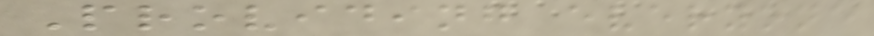Providing everyone
